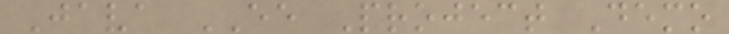Java EE Project Demo
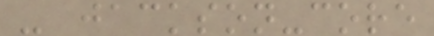- jackson-core
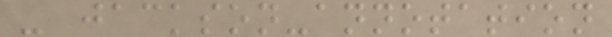- jackson-annotation
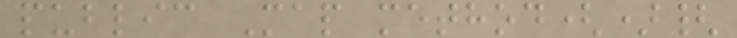public Map method(){
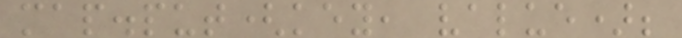map.put(key, value);
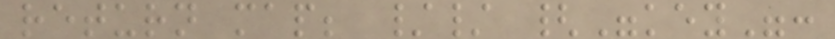return map; // {"key":
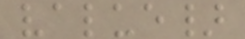value}
